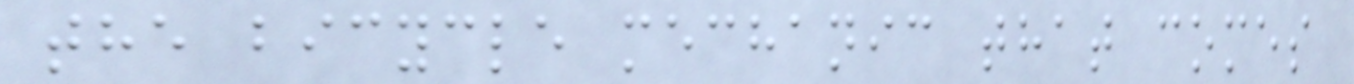the bicycle mechanic that comes
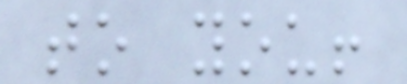to you!
